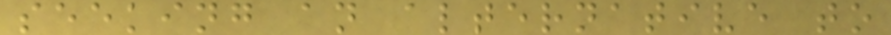seeking an alternative to
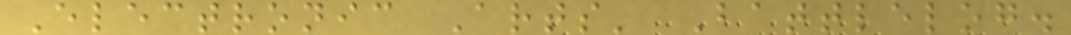Electronic Arts' Battlelog.
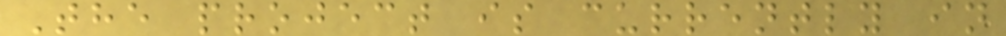The project is currently in
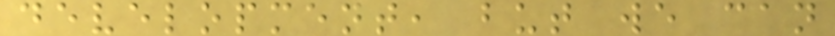development, but we can
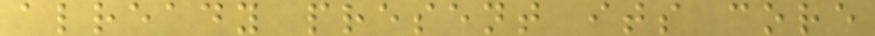already present its core
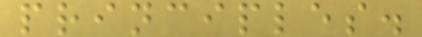principles.
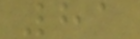81
